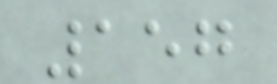157
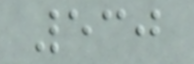530
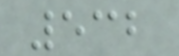532
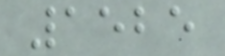1525
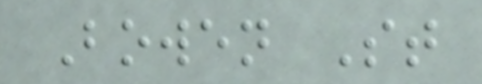Bowen St
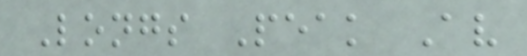Longs Peak Av
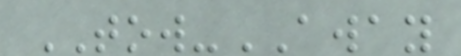TOW-AWAY
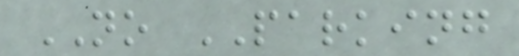NO PARKING
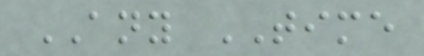ANY TIME
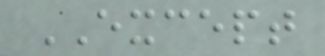EXCEPT
